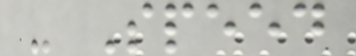- Speed
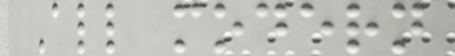All modern
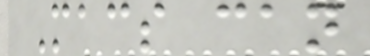Macs can
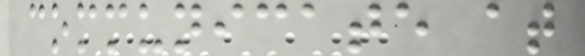communicate at
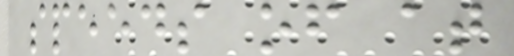speeds of at
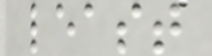least
